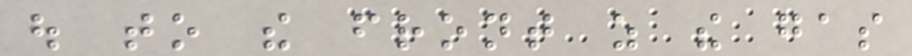out to the front as the gas
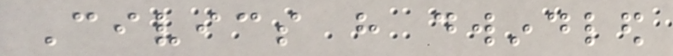Civics have dwindled
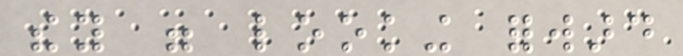they were looking forward
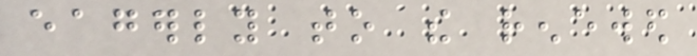eagerly to the renewed
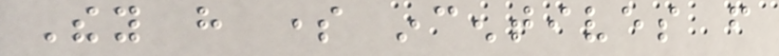They have some incentives from
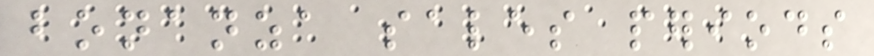bonanza sales periods
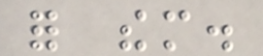for them.
